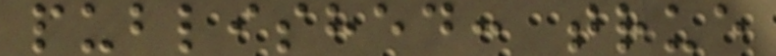published: true
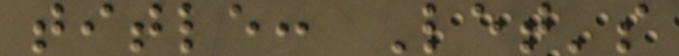title: Let's
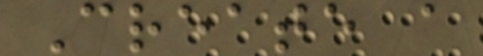Create a
